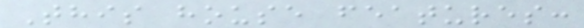This house features:
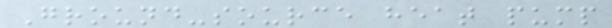Ground-source heat pump
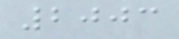2003
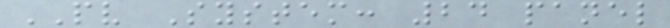PV System: 24 panel
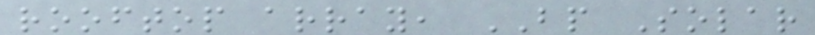rooftop array, BP Solar
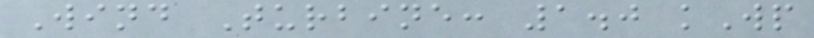Wind Turbine: 1.0 kWp
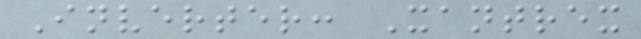Inverter: Xantrex
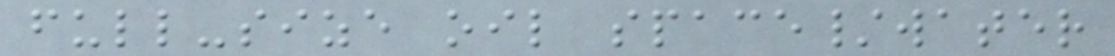full-size oil space/water
